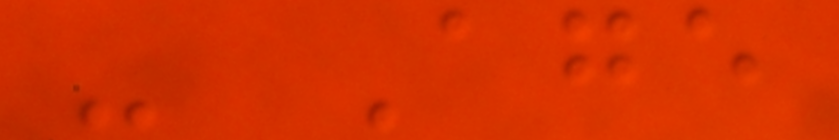- Age
